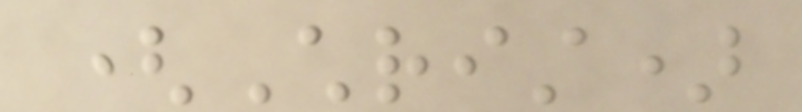(Christ)
